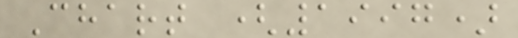Chart (1997)
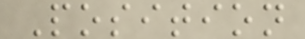Position
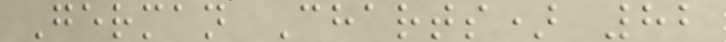German Charts) 82
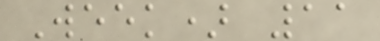Week) 11
